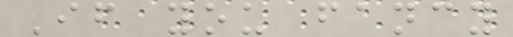If you fancy
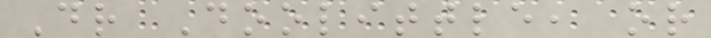Dr Doolittle, or
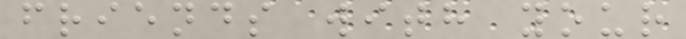friends with your
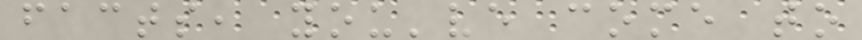facts, you've come to
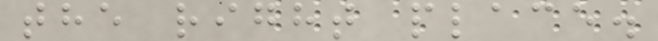the right place.
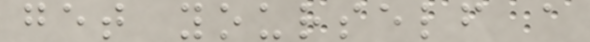get yourself a
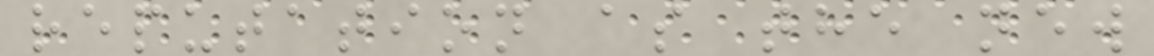reputation as the new
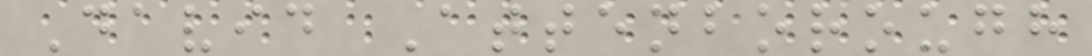David Attenborough
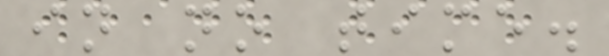in no time.
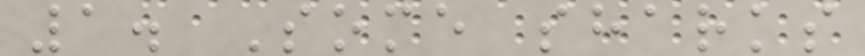1. Some sharks
